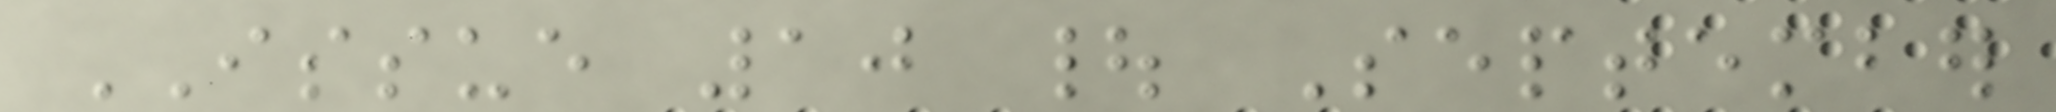ISSUE 10 | September
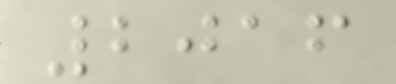2016
